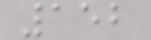152
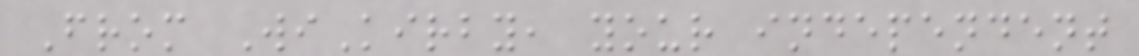From WiKirby, your independent
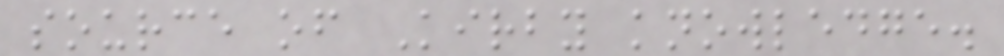source of Kirby knowledge.
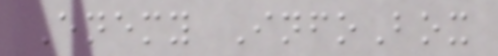Enemy InfoBox
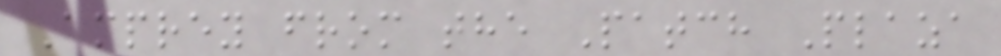Amprey from the Patch Plaza
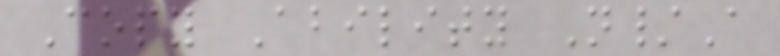Copy Ability N/A
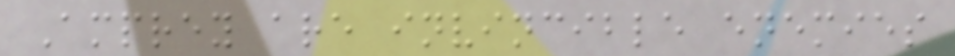Amprey are invincible enemies
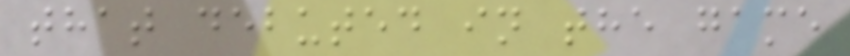that debuted in the game
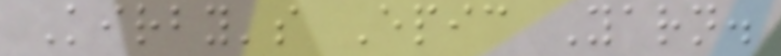Kirby's Epic Yarn.
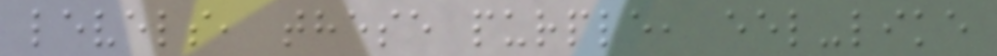levels, these purple, eel-like
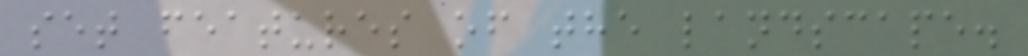set features of the landscape.
